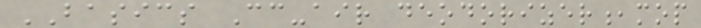BASICS Cc-air deodorizer,mop
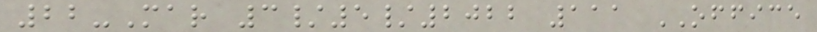22-Mar 3/5/2022 111 OFFICE
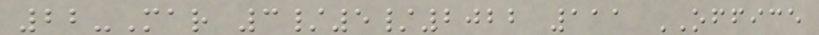22-Mar 3/5/2022 111 OFFICE
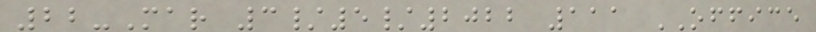22-Mar 3/5/2022 111 OFFICE
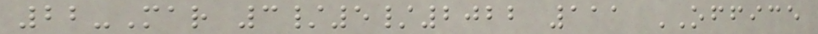22-Mar 3/5/2022 111 OFFICE
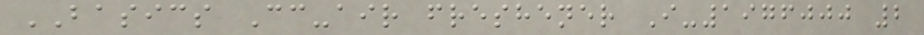BASICS Cc-air freshener I-1976000 2
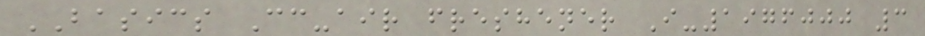BASICS Cc-air freshener I-1976000 3
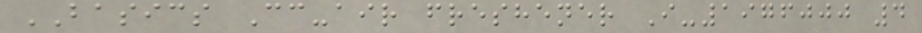BASICS Cc-air freshener I-1976000 4
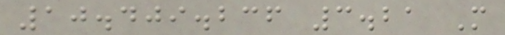10.409.236 3.21 M
